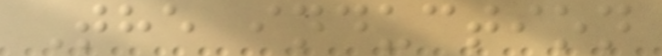The induction
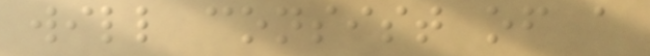will consist of a
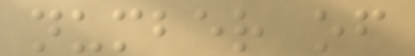number of
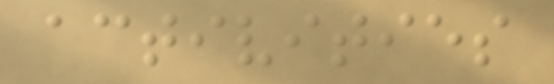activities
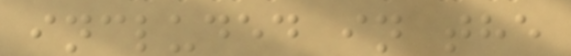included in the
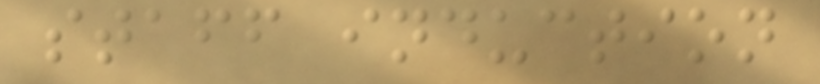staff induction
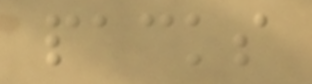packs
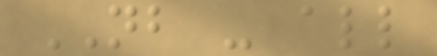NB - all
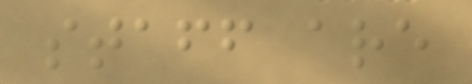staff are
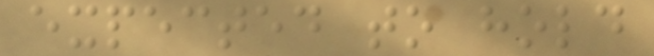expected to hold
